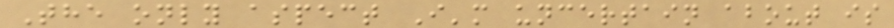The only aspect I'm uncertain about is
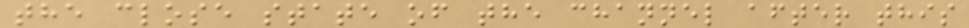the close state of the channel after this
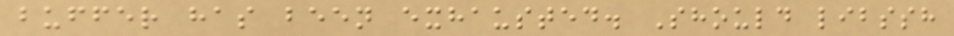buffer has been exhausted. Should libssh
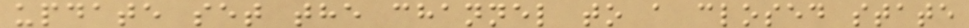update set the channel to a closed state
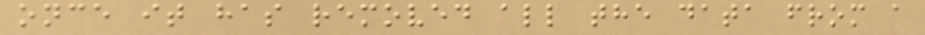once it has removed all the data from a
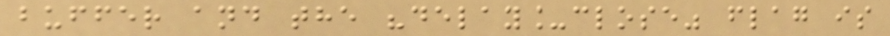buffer and the "delay_close" flag is
